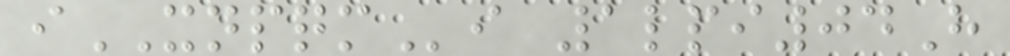iXNPQMi 1lpi04H
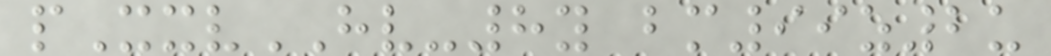pXxvHV-8y bm99z2u
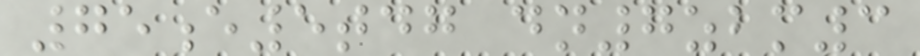75e5tdg dn7zbm3
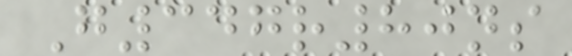G347r80ns
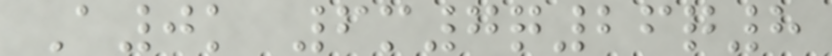A0k 6m7q26q8
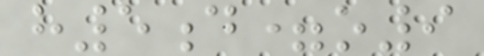h5d=o9
